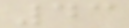43
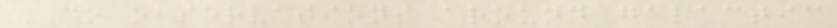CO observations around galactic
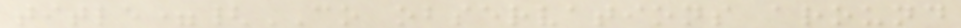title={CO observations around
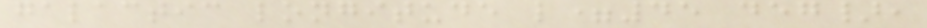galactic longitude l=45 deg},
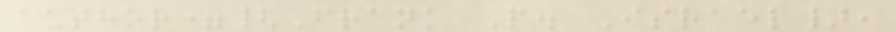author={Frank P. Israel},
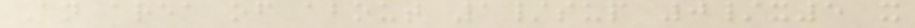An area of about 1/sup 0/x5 x
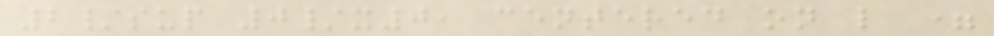2/sup 0/x0, centered on l =
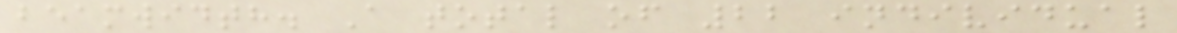beamwidth. A total of 22 individual
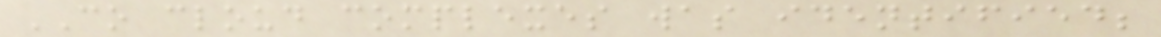CO cloud complexes was identified;
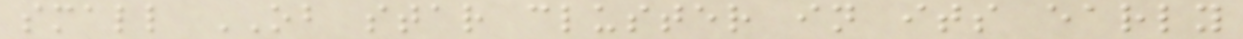small OB star cluster in its early
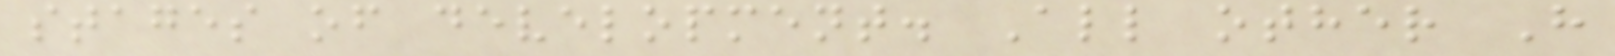stages of development. All other H
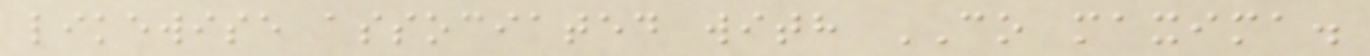likewise associated with CO maxima.
